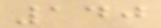140
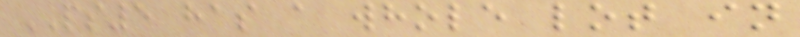PS5 has a whole lot in
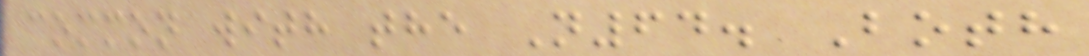common with the N64. Both
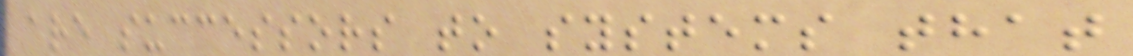are successors to systems that
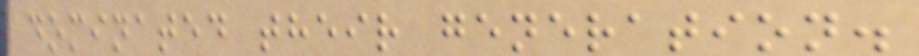dominated their generation.
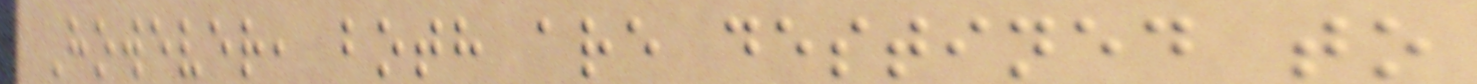However, both are destined to
